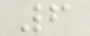6
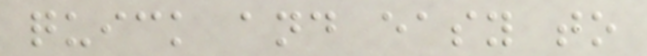quick and easy to
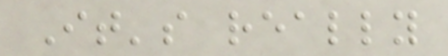It's really
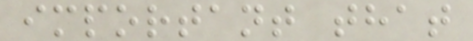important that
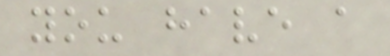you have a
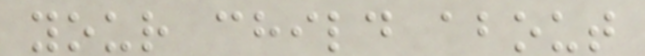your child about
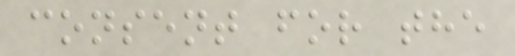consent for the
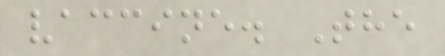vaccine. The
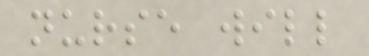nurse will
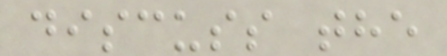discuss the
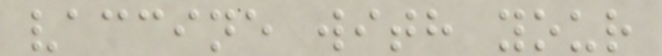vaccine with your
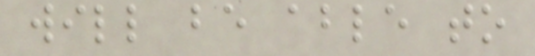will be able to
